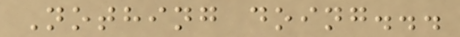Nothing doing...
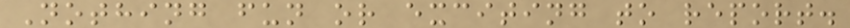Nothing fun or exciting to report.
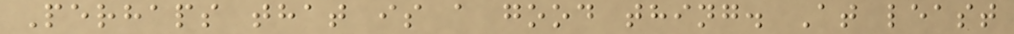Perhaps that is a good thing. At least
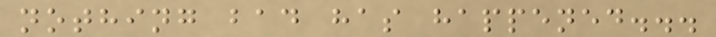nothing bad has happened...
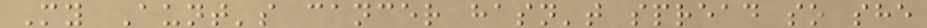My Aunt's cancer hasn't spread so she
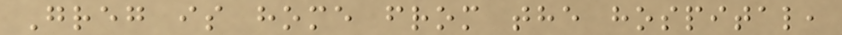Greg is home from the hospital,
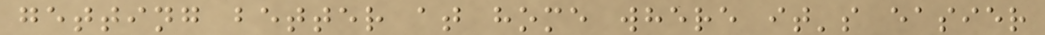getting better at home where it's easier
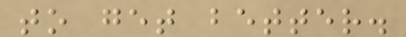to get better.
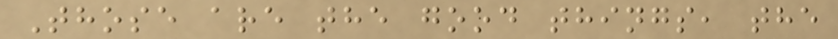Those are the good things, the
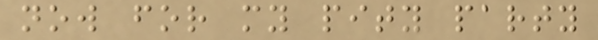now for my pity party
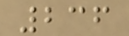236
